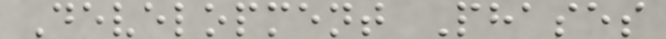Development Phases
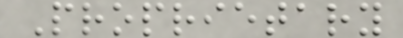Proprietary
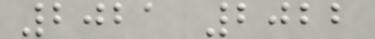2021 2022
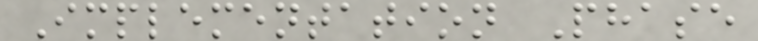Implementation Phase
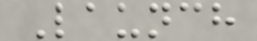Launch
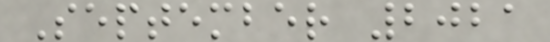September 2021
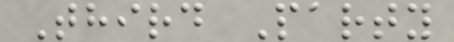Third Party
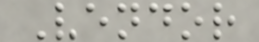Vendor
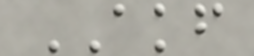AKF
